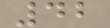42
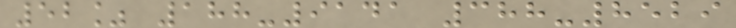52% 188-9141 388-8529
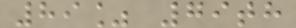89% 79th
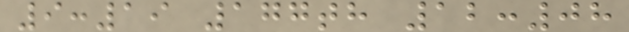9:19 177th 12:08
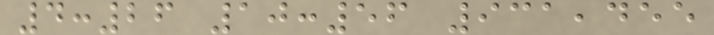4:26 10:56 931,455
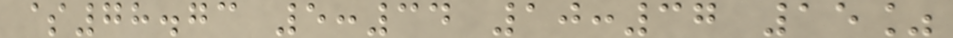$78.73 5:34 10:37 15%
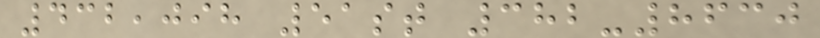432,098 51st 382-8630
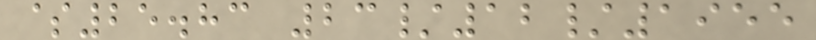$25.83 23/12/1955
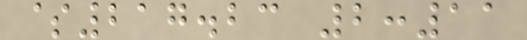$217.23 2:11
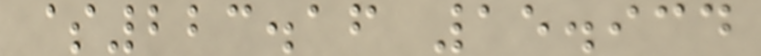$223.16 15.934
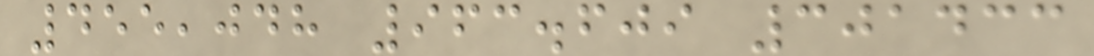455,048 963.609 301433
